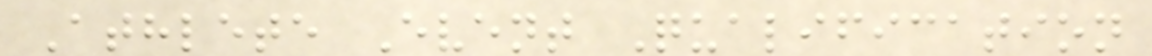Athlete Event Qualification
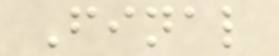Final
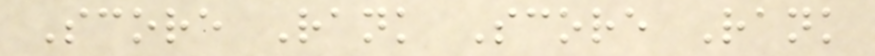Score Rank Score Rank
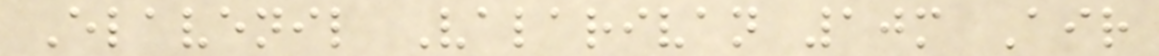Elavenil Valarivan 10m Air
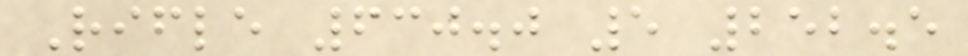Rifle 630.0 5 252.5
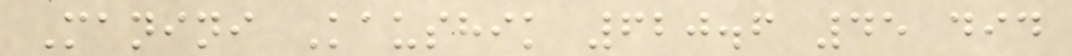Manini Kaushik 620.6 45 did
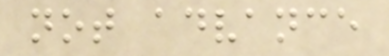not advance
